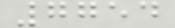7754
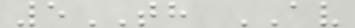5TH AV
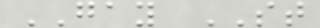GAY ST
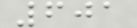601
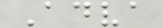Adva
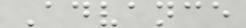Advance
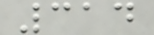314
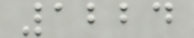1224
